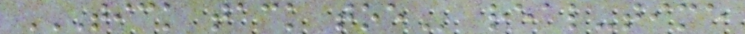TICK TACK TOE real-time
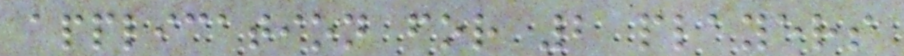application for 2 players
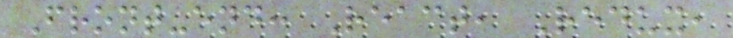Front-end: React, Redux,
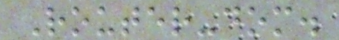Router-dom.
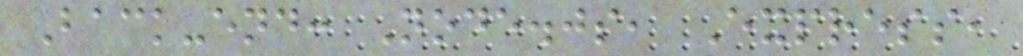Back-end: Node.js, Express,
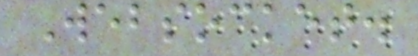Websocket.
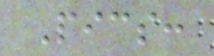Pics:
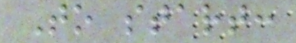To start:
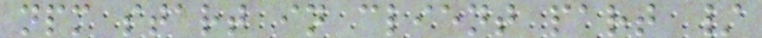npm start in client part /
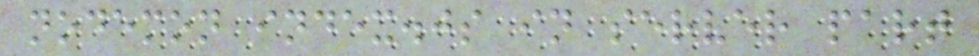nodemon index.js in server part
